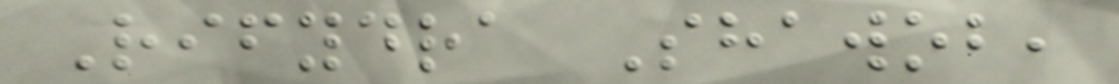Rifydra Shawob,
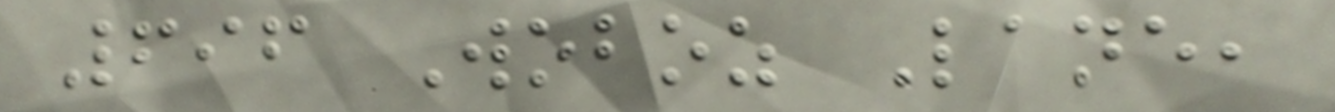696 Woboz Lane,
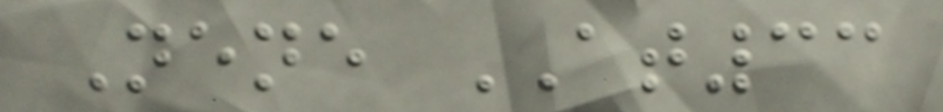Nene AT33
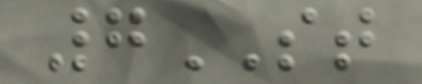7ST
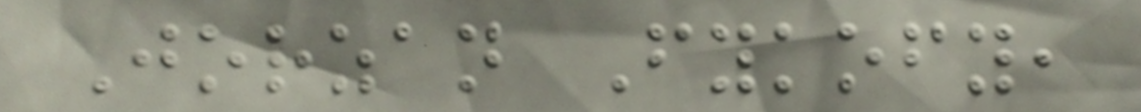Jorzan Fykofy,
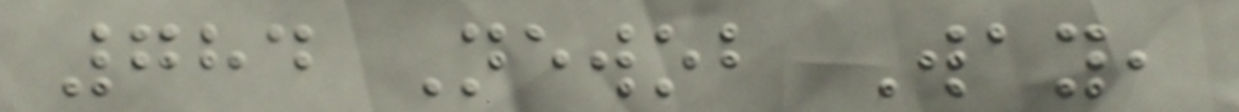784 Newob Way,
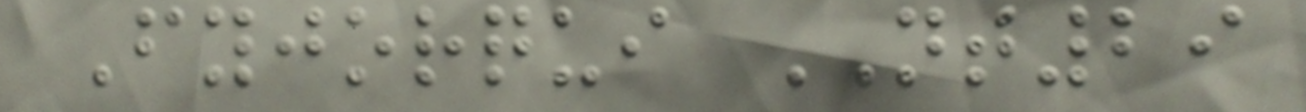Fyjorqui NT29
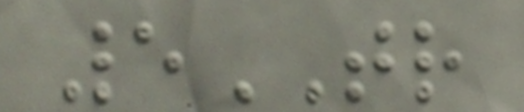5TR
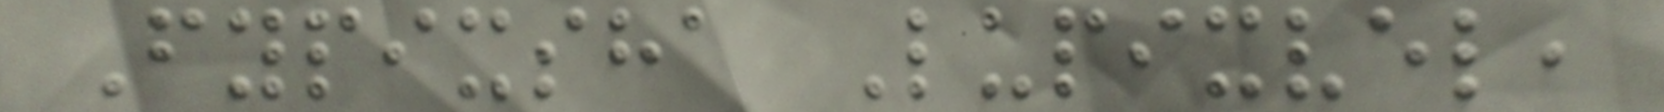Fypixsha Lupixvel,
